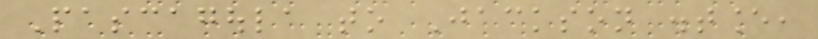Pascagoula to Jackson distance,
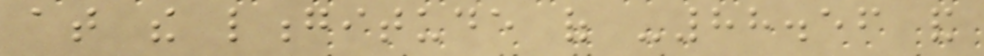at the longitude of -88.56 and
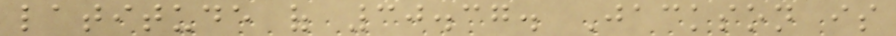latitude of 30.37. Jackson is
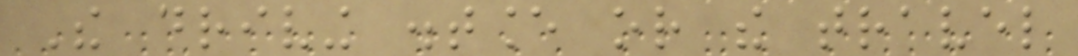The driving distance or the travel
